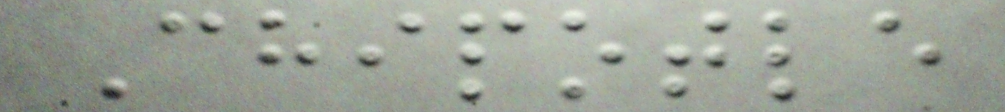Chipotle
